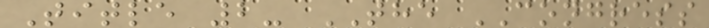Title 2- THE CONGRESS
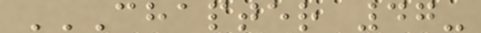CHAPTER 47-
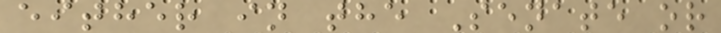either in the Senate or
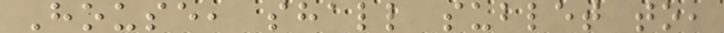House, shall sublet to,
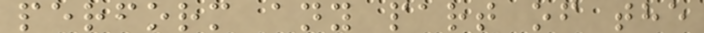perform any part of the
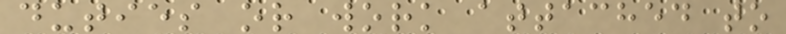duties or work attached to
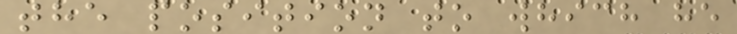the position to which he
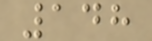148
